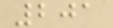201
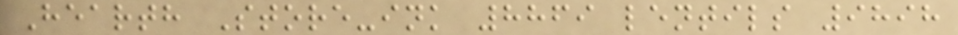Hearth Store-ink 8869 lentils 9898
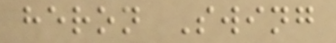heron Swing
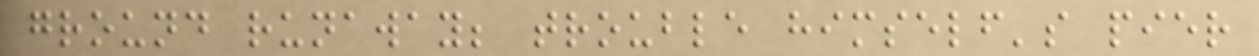ground runaway; trouble himself's pier
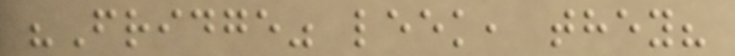"Fridge" leek, they?
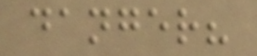danger?
